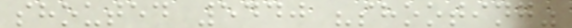shouted 5440 "shooting"
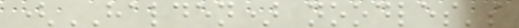(HALDEN) noodles's
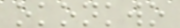okonkwo
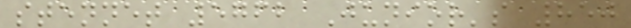stennet 5762 Junior's 850
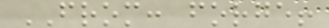FROM: forge!
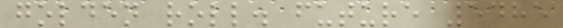golden roll. future 5485
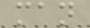man
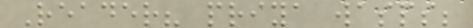Reader? priya wasps;
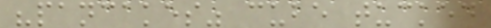"pancakes" cube tucked
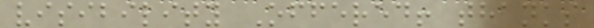visibility Offered! thanks
